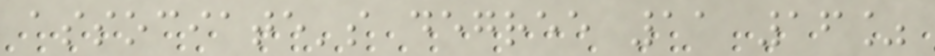associate's degree 11 16%
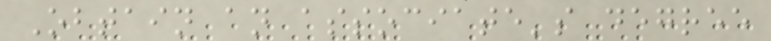Obtain an associate's degree
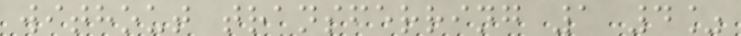without transferring 1 4%
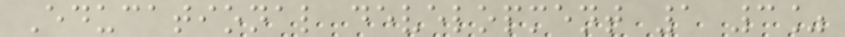Educational development 1 3%
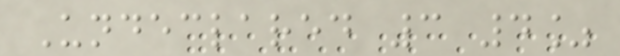Undeclared 3 4%
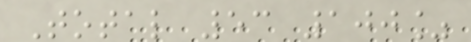Total 53 100%
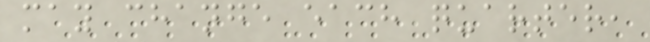may change each quarter,
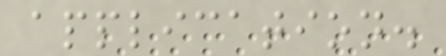application.
